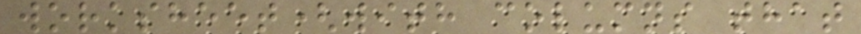worksheet(with columns that
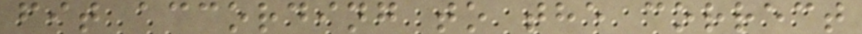fit according to the correct
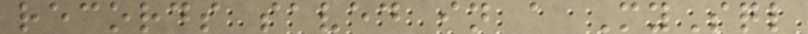records saved in a MySql
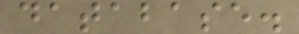database.
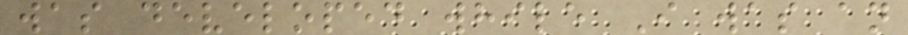was developed while I was an
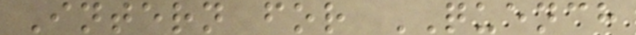Intern for QUENCH
